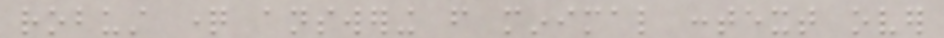robust question answering from minimal context over
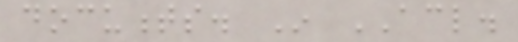documents. In ACL.
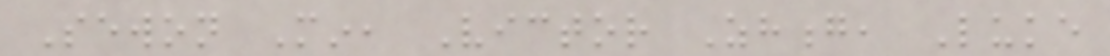Sewon Min, Victor Zhong, Luke
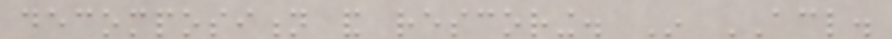decomposition and rescoring. In ACL.
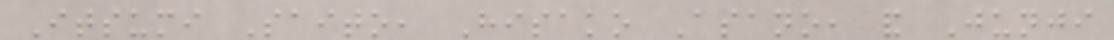Itsumi Saito, Hisako Asano, and Junji
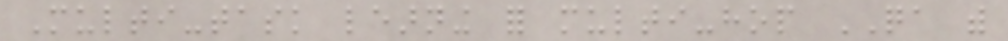Multi-task learning for multi-hop QA with
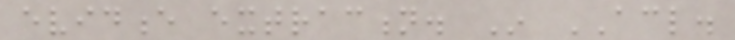evidence extraction. In ACL.
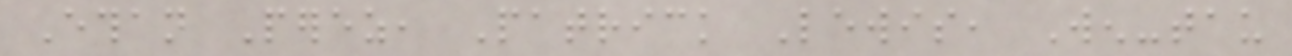Ethan Perez, Patrick Lewis, Wen-tau
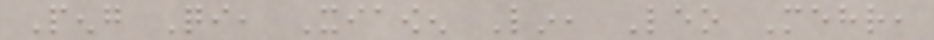Peng Qi, Xiaowen Lin, Leo Mehr,
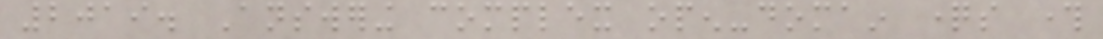2019. Answering complex open-domain questions through
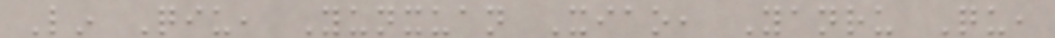Lin Qiu, Yunxuan Xiao, Yanru Qu,
